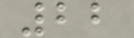22
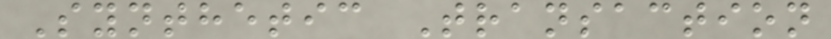Synthetic Transaction
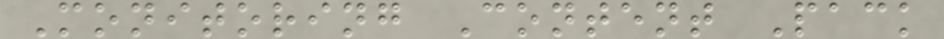Monitoring Content Pack
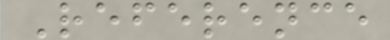Reference
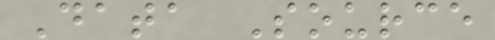Data Source
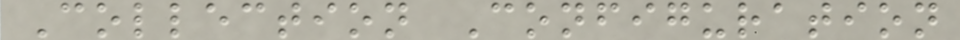Collection Configuration
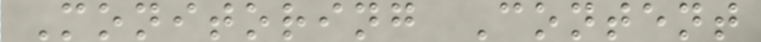Monitoring Content
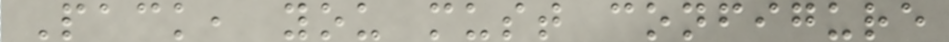Pack, you must configure
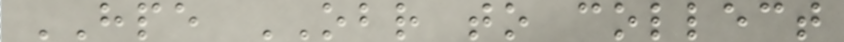HPE OBR to collect
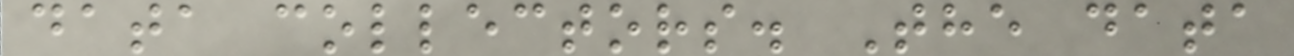data collectors. The data
